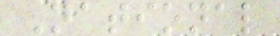National
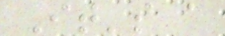It's a
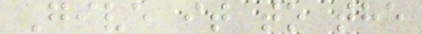Give it to the
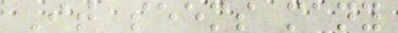It seems many
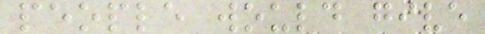people would give
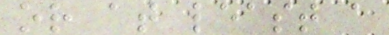or at least a
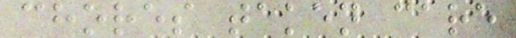chores taken care
